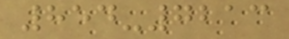854-7213
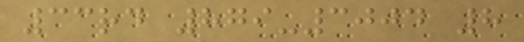33rd 879-3004 8
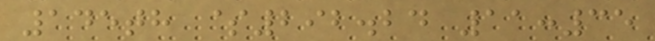145th $292.24 11:35
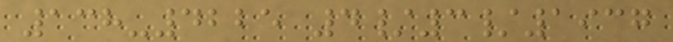138-4225 4/3/1937
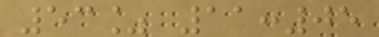53% 11:05
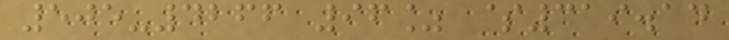505-4266 96% $319.14
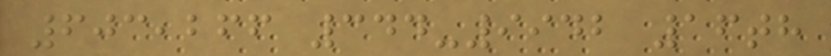603,266 344-9942 16th
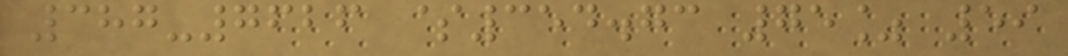387-7626 $354.73 75% 59
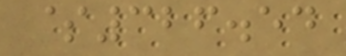$326.54
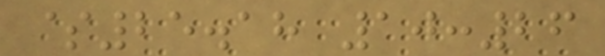$25.18 10:26
